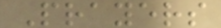Prayers
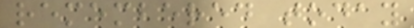remembered today
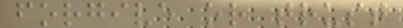forgive or trust
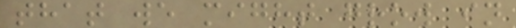that we might grow in
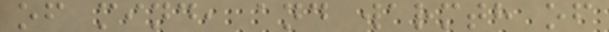of mind, and warmth of
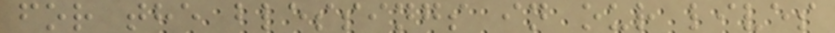for the blessings in our lives
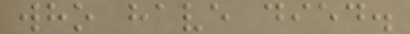who have died.
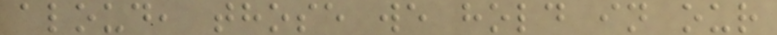aloud, those we hold in our
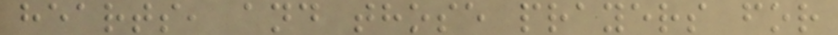hearts, and those prayers for
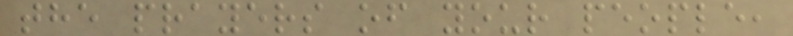the prayers of your people,
